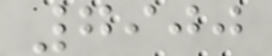7900
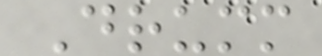Drumm
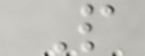P
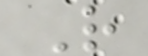R
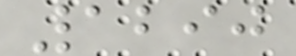1290
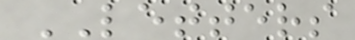LETTERS
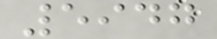5947
